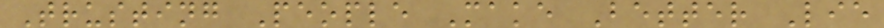Trusting People Make Better Lie
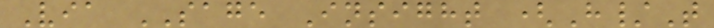Via SAGE Insight (H/T
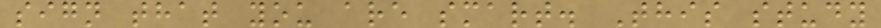sign that you are smart. This study
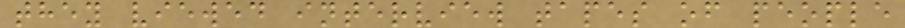they viewed interview tapes of people
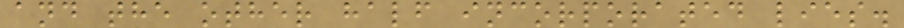and the other half incorporated lies.
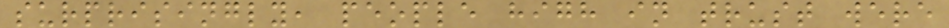surprisingly, people high in trust were
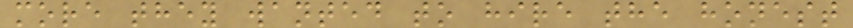more they wanted to hire the honest
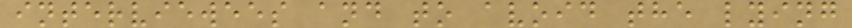interviewees and to avoid the lying
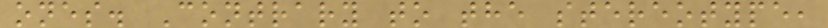ones. Contrary to the stereotype,
